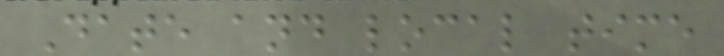Date and local time
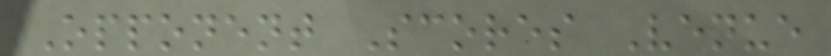Opponent Scores Venue
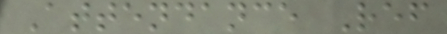Attendance Ref
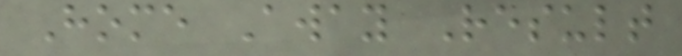Home Away Result
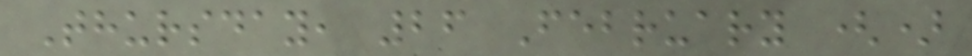Thursday, 26 February ()
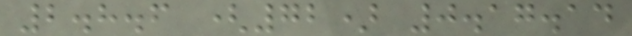2.8.6 (72) 0.17.14
